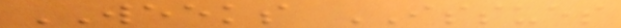WEEKS ISSUES
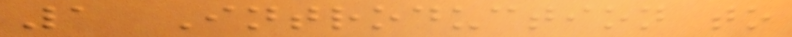1 Introduction to
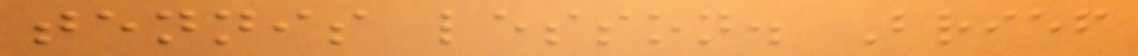tennis lesson. Brief
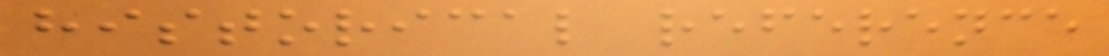historical reference
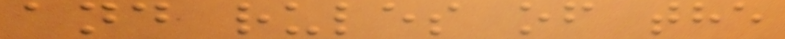and rules of the
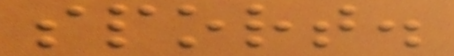sport.
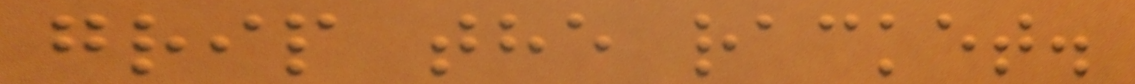grip the racket.
